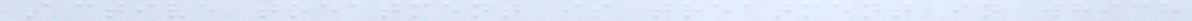Active treatment is treatment in which
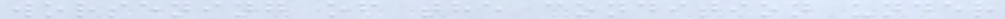worsening of the condition under
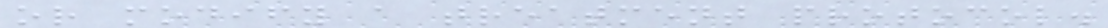or modify a treatment protocol.
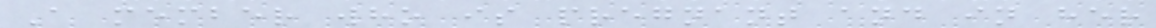A member who is pregnant and in her
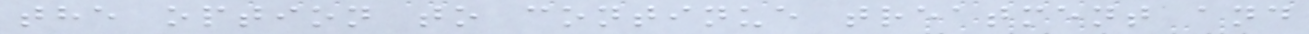the option to continue treatment and
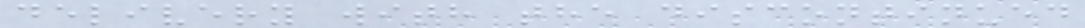delivery with the discontinued
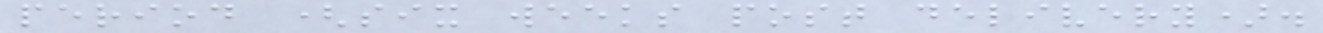period (six weeks post delivery).
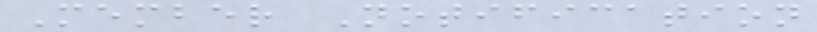Member Notification
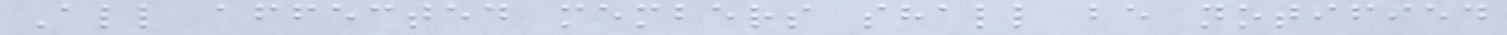All affected members shall be notified
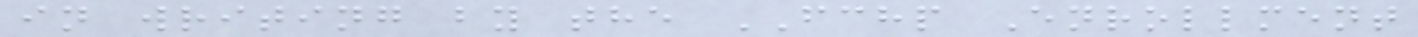in writing by the FCHP Enrollment
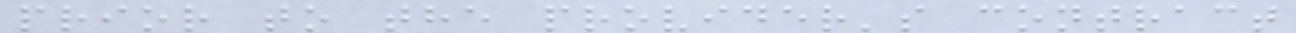prior to the provider's contract
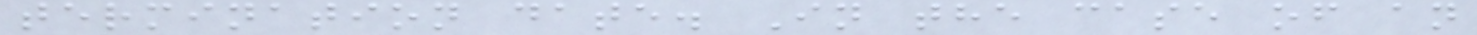termination date. In the case of an
